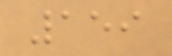159
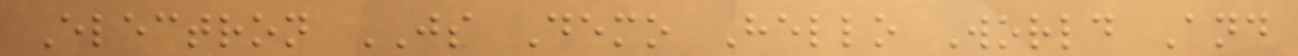Electron JS Demo Hello World And
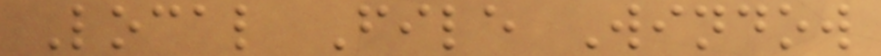Local File Window
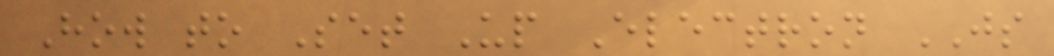How to Set Up Electron JS
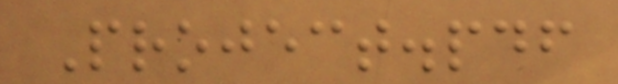Project.pdf
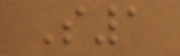S1
